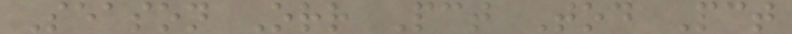Season Orr Pct Tod Pct
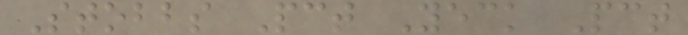Stobbs Pct Yeck Pct
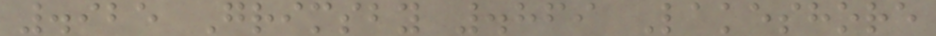.925 Grimsby .869 Lakeshore
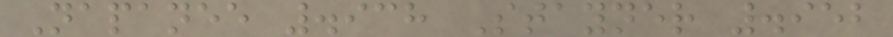Napanee .938 Stayner .952
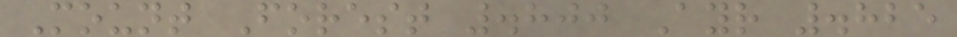Mount Forest .800 Ayr .825
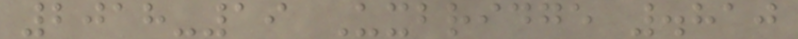2018-19 Uxbridge .810
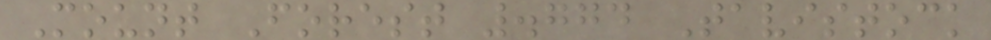Mount Forest .774 Tavistock
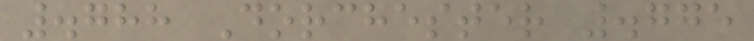.788 Dorchester .775
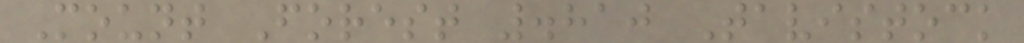Mount Forest .810 Tavistock
